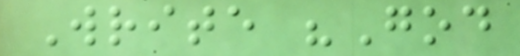Write "God
